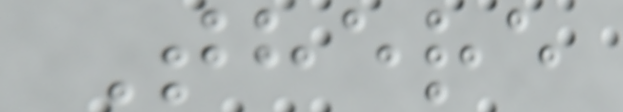There
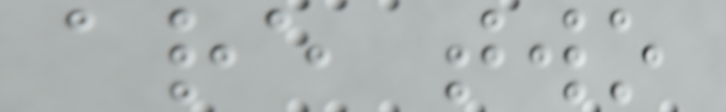are two
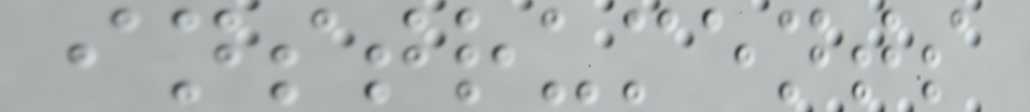instruments
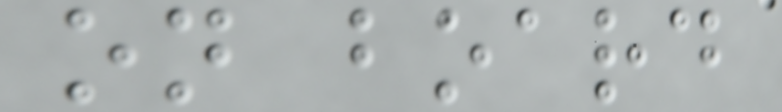on board
